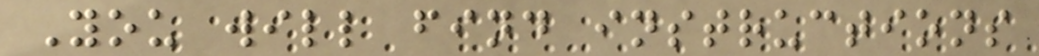You will find instructions
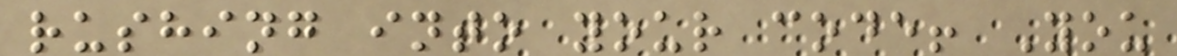rushing into your code! You
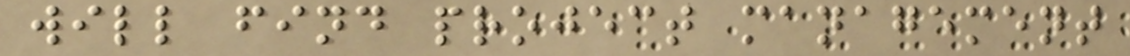will find project management
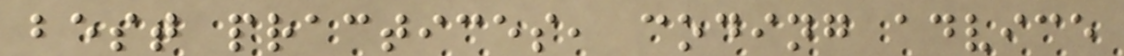best practices, coding advice
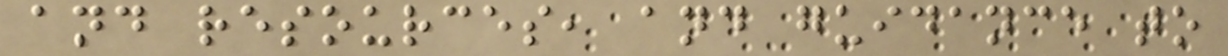and resources, and guidance to
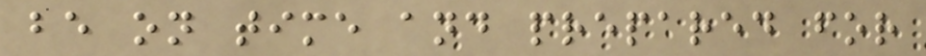be on time and prepared for
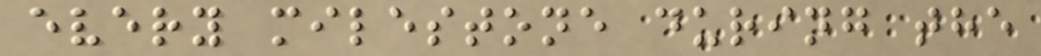every milestone during the
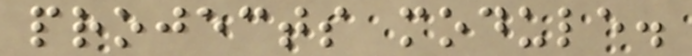projects module.
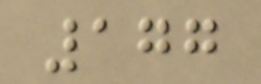177
